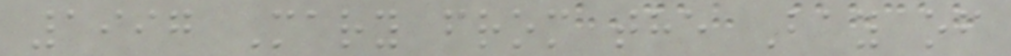1997 Mary from the Bay of
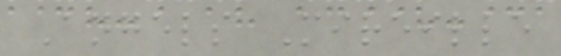Angels Mireille
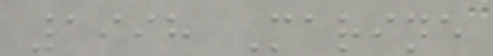1998 Marine
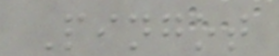Pingot
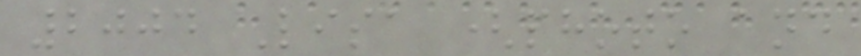2004 Lisa (photo and
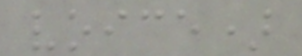voice)
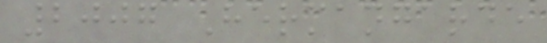2007 Hermangarde
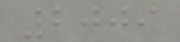2009
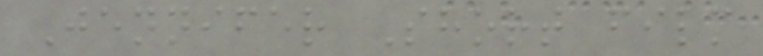Jennifer Short film
